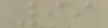99
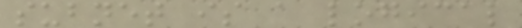subnet is a logical
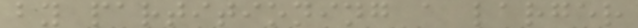by partitioning a larger
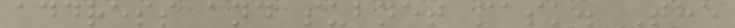address and subnet mask. The
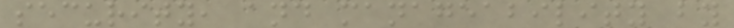security, and manageability by
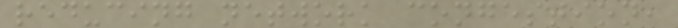reducing network congestion,
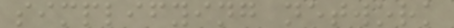simplifying network
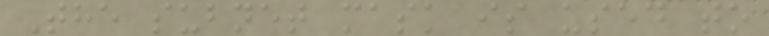The subnet mask is used to
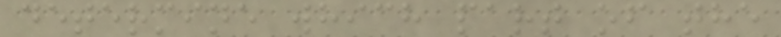determine which part of the
